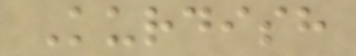Kurdish
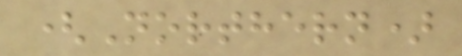(Northern)
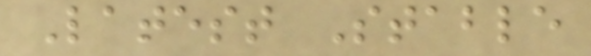Latest Stable
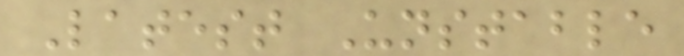Latest Unstable
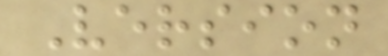Version
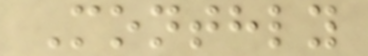Monthly
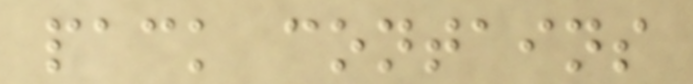pack contains
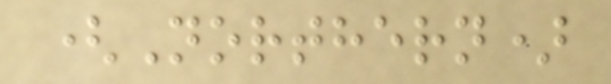(Northern)
